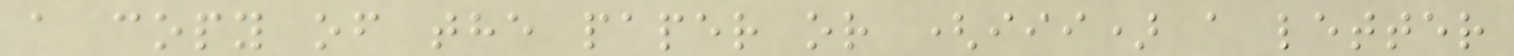a copy of the paper or (iii) a letter
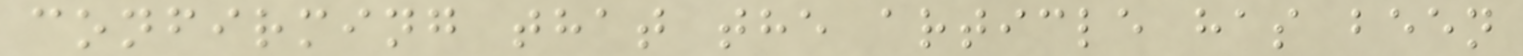confirming that the article has been
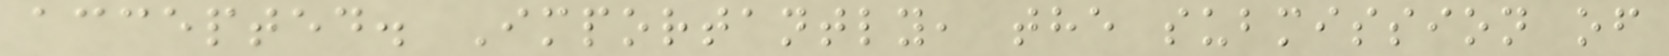accepted. Importantly, the submission of
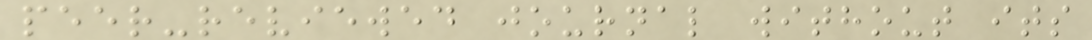peer-reviewed journal without its
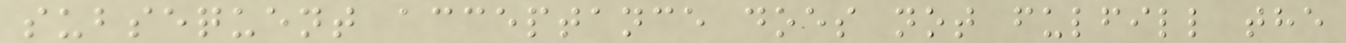subsequent acceptance does not fulfill the
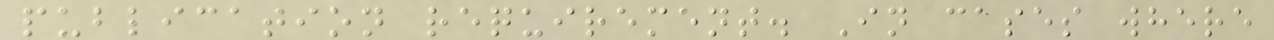publication requirement. In cases where
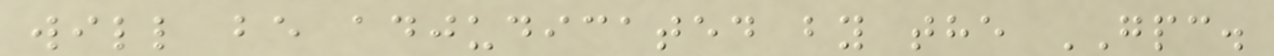will be adjudicated by the GPC.
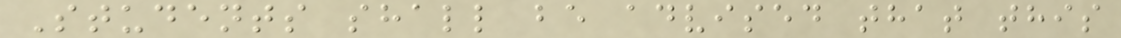Students shall be advised that this
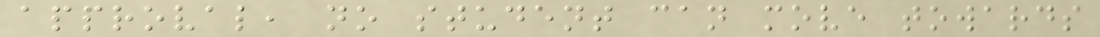approval, no student can move towards
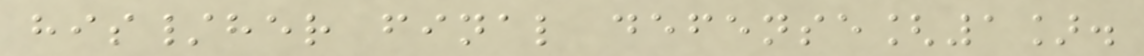his/her final defense[1].
